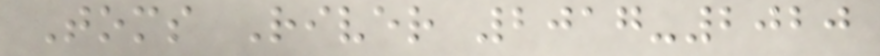Toms River 2017-2020
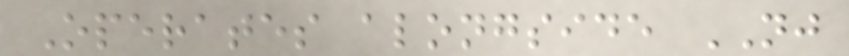Operates alongside NJ
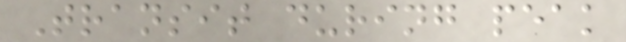Transit during peak
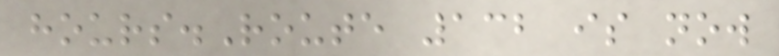hours.Route 132 is now
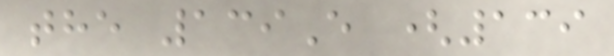the 139E (139
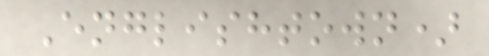Englishtown)
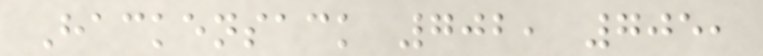Hackensack 702, 705,
